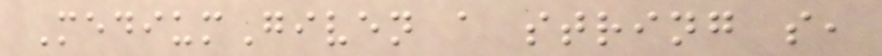MediumGiven a string s,
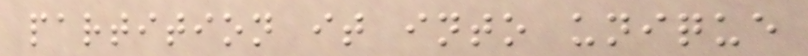partition it into unique
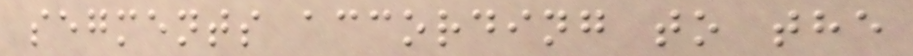segments according to the
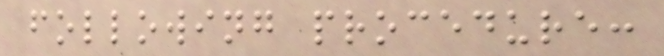following procedure:
